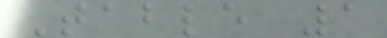Table 1
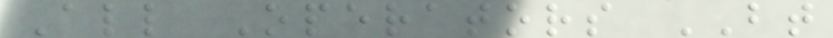All Operators BT
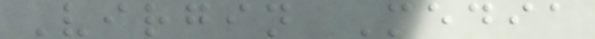Virgin Media
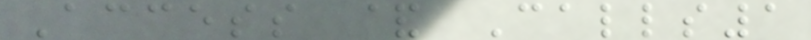Access & Calls1
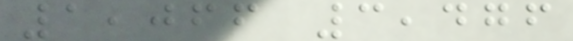1,066 3,476
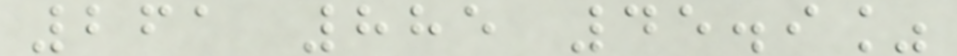261 885 45.9%
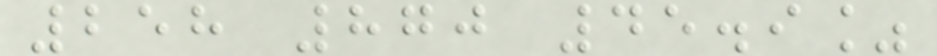258 870 45.9%
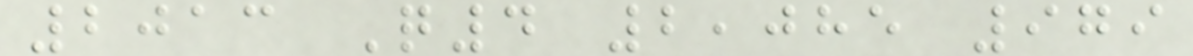2013 Q4 2,085 979
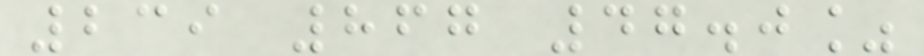239 867 47.0%
